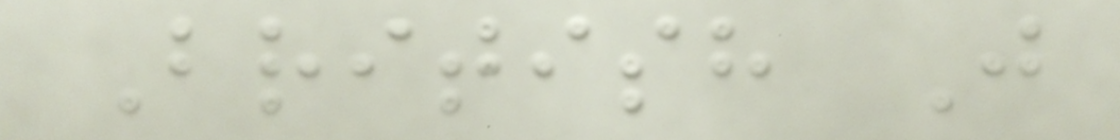British J
